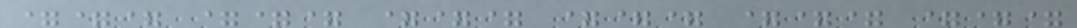=== === === === === ===
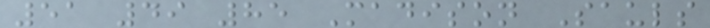51 49 85 Madison Sauls
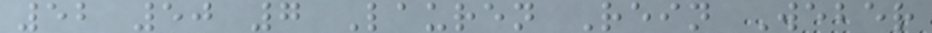52 50 7 Lauren Rein Weber
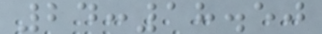24:18.50
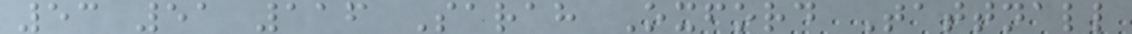53 51 116 Sarah Oxford Tattnall
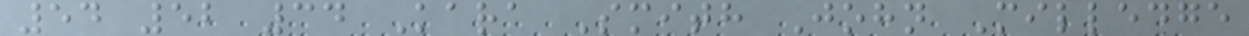54 52 34 Kara Smith John Milledge
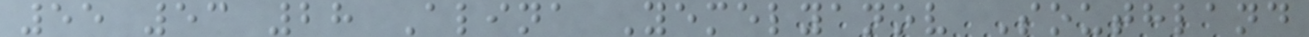55 53 28 Alina Yemelyanov Southland
